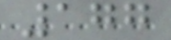177
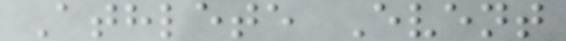Athlete Event
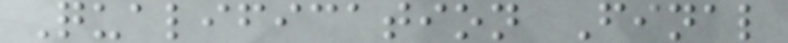Qualification Final
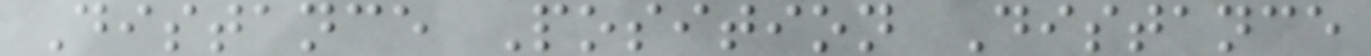Distance Position Distance
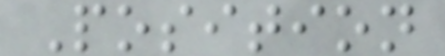Position
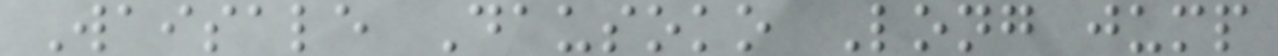Waisale Dausoko Long jump
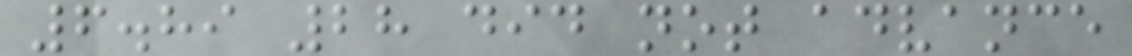6.89 28 did not advance
